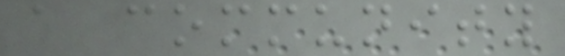a community
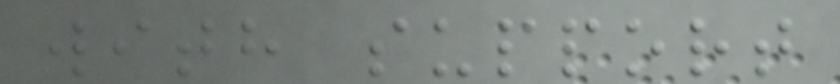with support
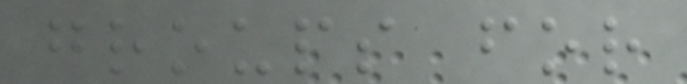groups for
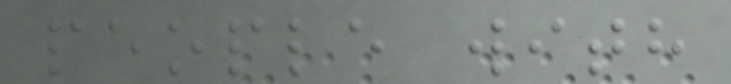people with
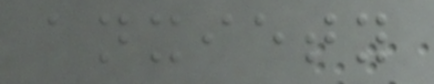anxiety
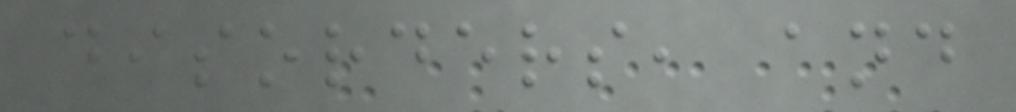disorders, and
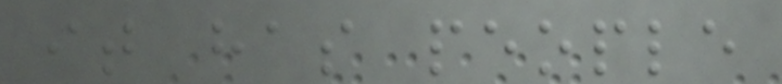it has people
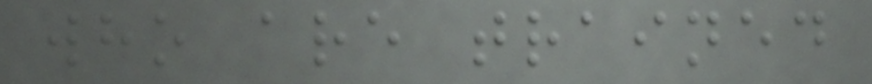who are trained
